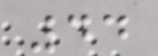44
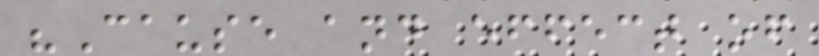"Cause and effect of
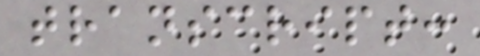transcript:
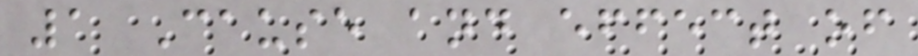1 Cause and effect of
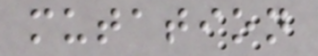mutation
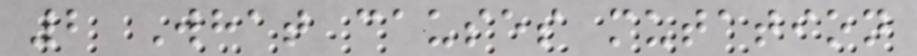2 What causes mutation
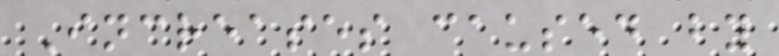Increases caused by
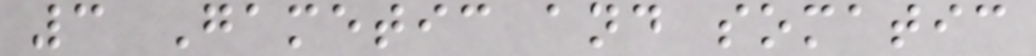3 Gametic and somatic
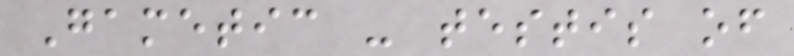Gametic - testis of
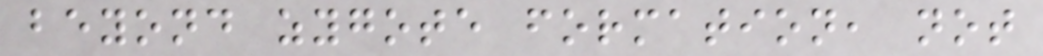beyond zygote formation, not
